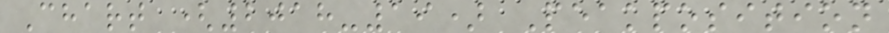Chart (2018-19) Peakposition
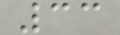33
